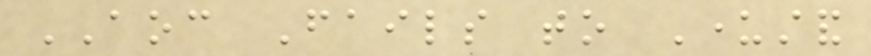AOC Fails to Understand
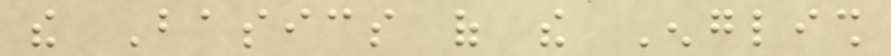the Basics of the English
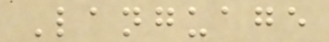Language
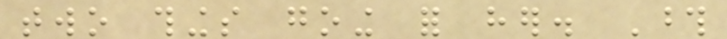two things going for her. Those
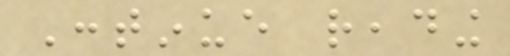Continue reading
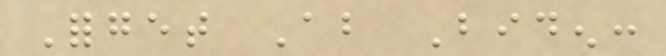Forget About Biden:
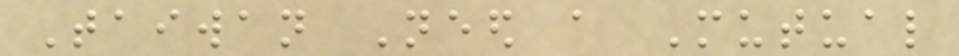Taiwan Need a Mutual
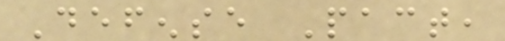Defense Pact,
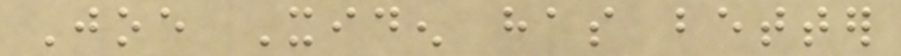Joe Xiden has better
